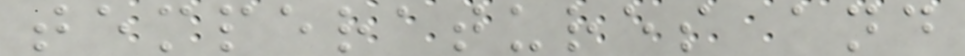temperatures and
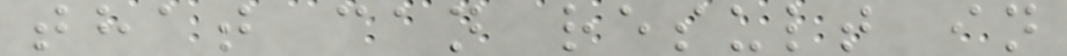that can result in
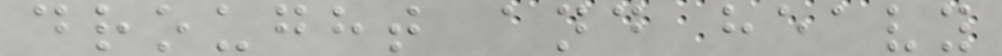drought and heavy
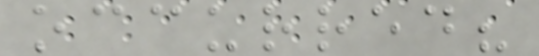occurred?
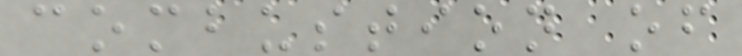combustion of
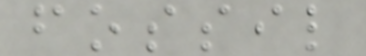fossil
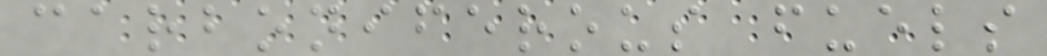carboniferous fuels
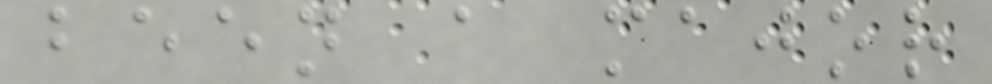been a major
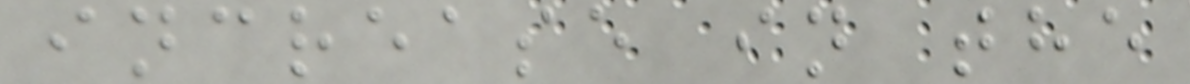increase in the
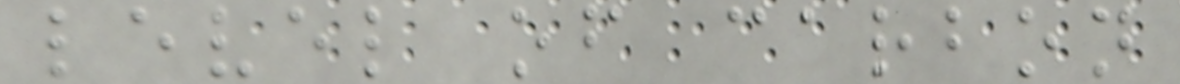level of carbon
